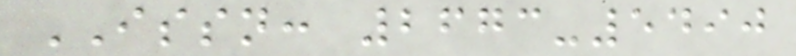ISSN: 2673-5490
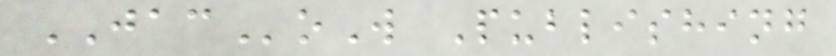JACoW Publishing
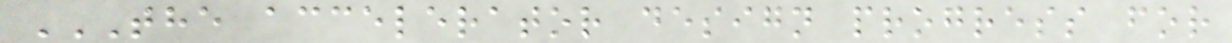THE ACCELERATOR DESIGN PROGRESS FOR
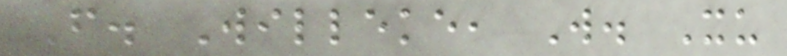F. Willeke, W. Xu
